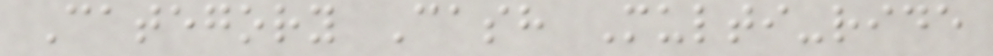Category Cash Multi-ride
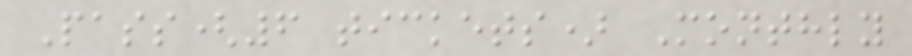Pass(6 tickets) Monthly
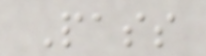Pass
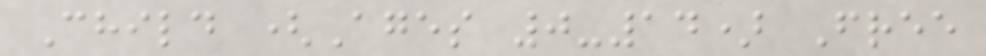Child (Ages 0-14) Free
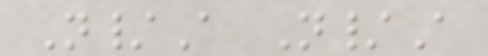N/A N/A
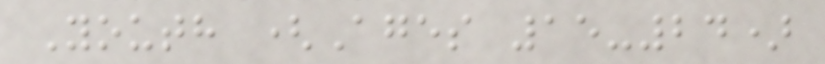Youth (Ages 15-24)
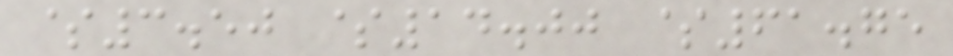$3.50 $14.00 $61.75
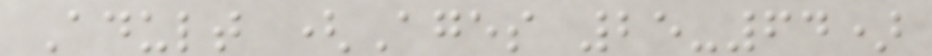Adult (Ages 25-64)
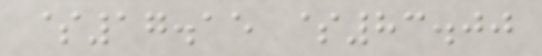$17.15 $83.00
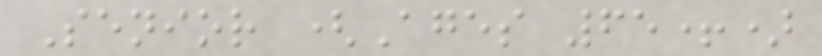Senior (Ages 65+)
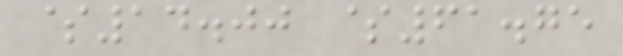$14.00 $61.75
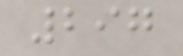297
